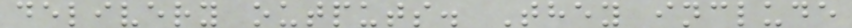delivery outputs. They include
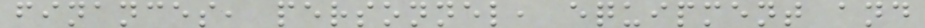finances, personnel, equipment and
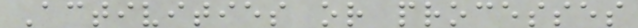Activities or processes
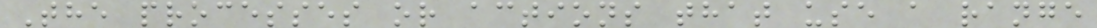The processes or actions that use a range
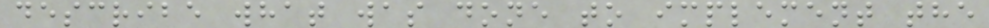describe what was done to implement the
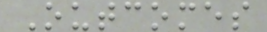Outcomes
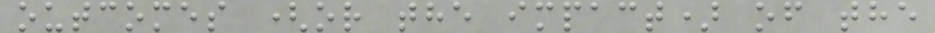outcomes (or the impact) of the
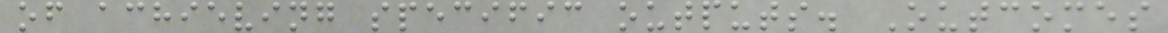of achieving specific outputs. Outcomes
